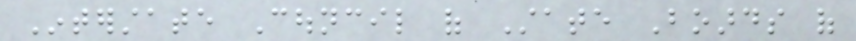Interstate Council of State Boards of
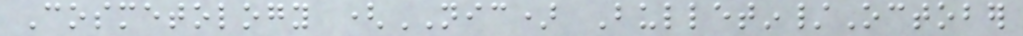Cosmetology (NIC) Bulletin/October
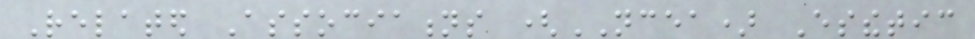Related Associations (NCEA) Esthetic
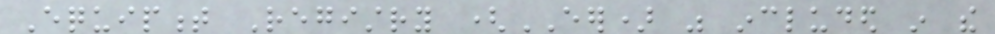Equipment Registry (EER) was included in the
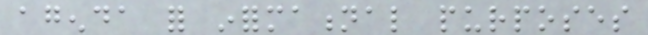agenda for informational purposes
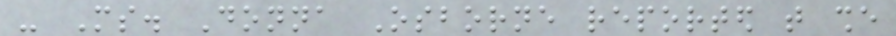- Ms. Donna Osborne reported that she
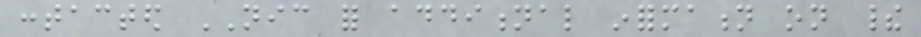contacted NIC for additional information on their
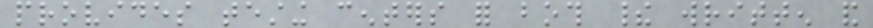provides testing centers for both their written and
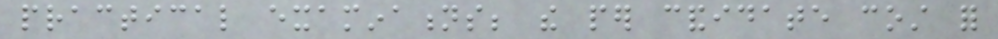practical examinations; the per candidate cost for
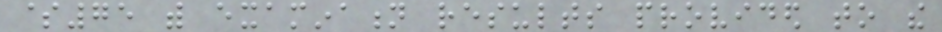$75 with examination results provided to the
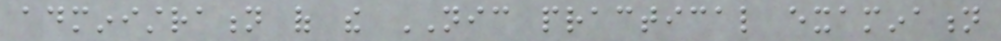administration of the NIC practical examination
